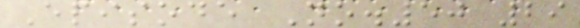Episode No.50 29
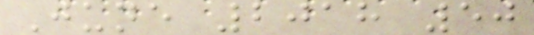June 2018 50
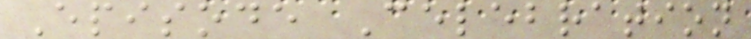Episode Celebration
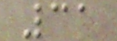31
